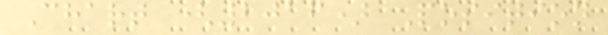Chart (2016) Position
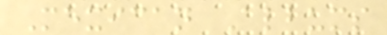Mexican Albums
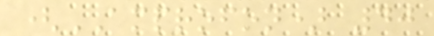(AMPROFON) 40
